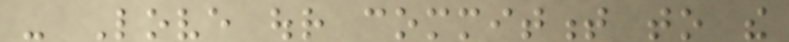- Love our commitment to the
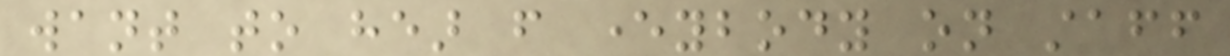want to hear from everybody on staff
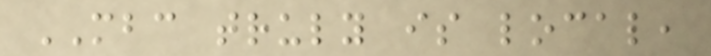MBC truly is local,
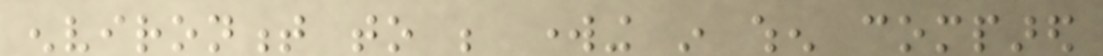environment to be working in when compared
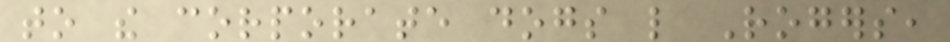to the corporate dogs like Rogers,
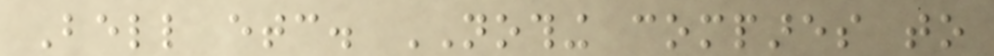Bell etc. NOTHING compares to
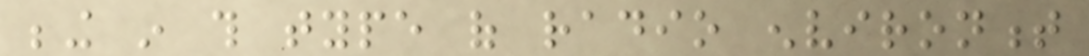being in this type of radio environment
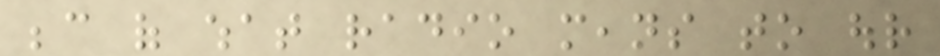because of what radio means to our
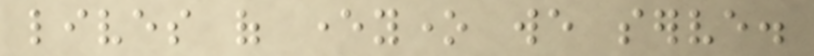lives of everyone we serve.
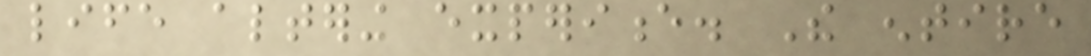life altering experience. The entire
